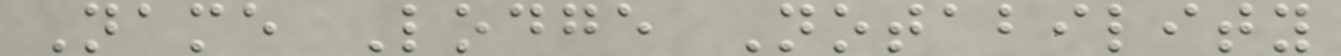Name Lodge Notability
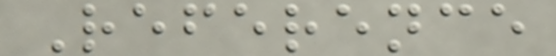Reference
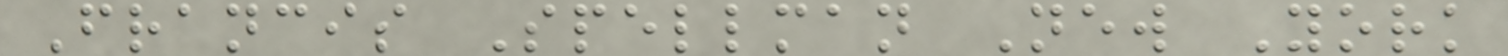Francis Spellman New York
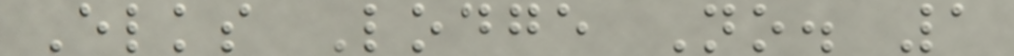Elks Lodge No. 1
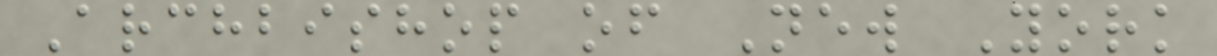Archbishop of New York
